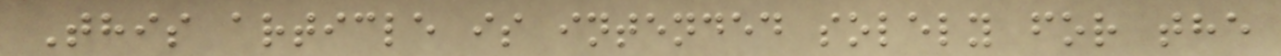This article is intended solely for the
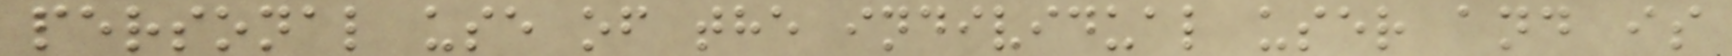personal use of the individual user and is
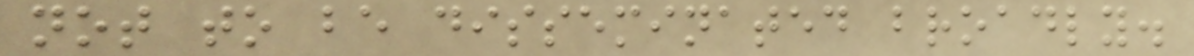not to be disseminated broadly.
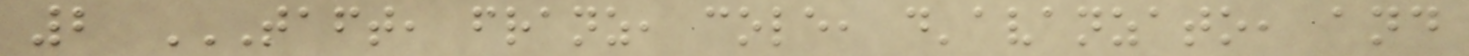2 TAFT, FRANZ, COLE, D'AVANZATO, AND
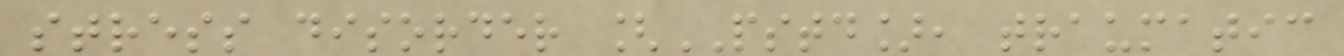stress disorder [PSTD], traumatic
